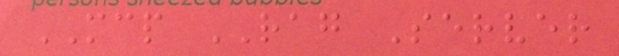MCP RAG Server
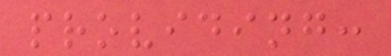providing:
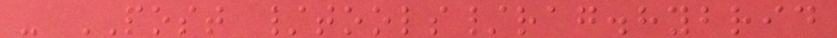- POST /tools/rag.hybrid
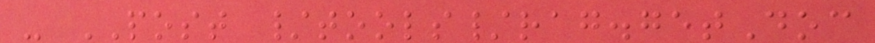- POST /tools/rag.getDoc
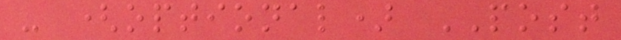- (optional) POST
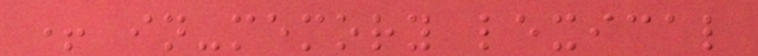+ in-memory lexical
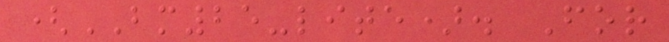(BM25-lite). For
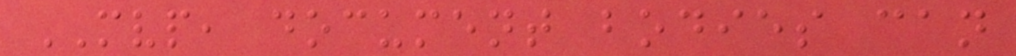MVP, document bodies can
